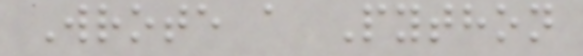Wrote a Python
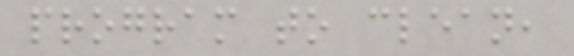program to clean,
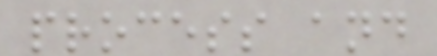process and
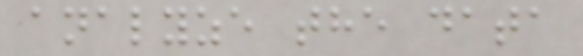analyze the data
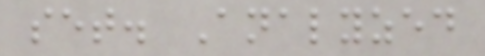set. Analyzed
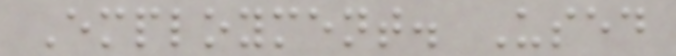Employment. Used
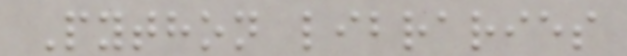Python libraries
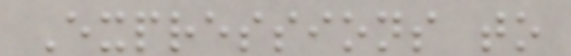Expressions to
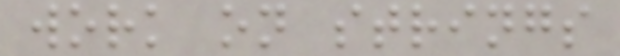work on strings
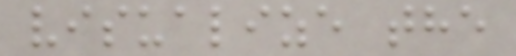visualize the
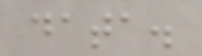data.
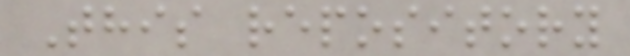This repository
